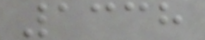1338
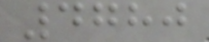4780
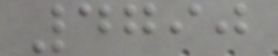4790
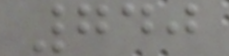740
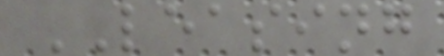LEASING
